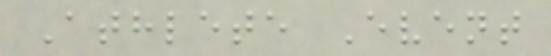Athlete Event
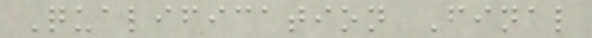Qualification Final
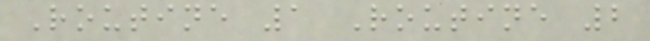Routine 1 Routine 2
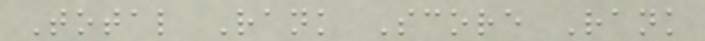Total Rank Score Rank
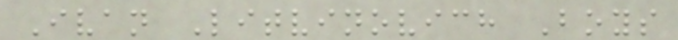Ivan Litvinovich Boys
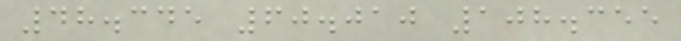48.345 60.010 108.355
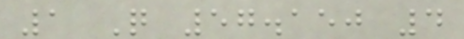1 Q 57.150 4
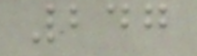247
